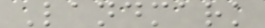Landmark
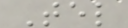Tel
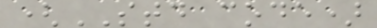(STD code)
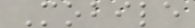Mobile
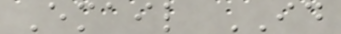Email ID
